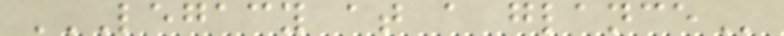LEGACY AT A GLANCE
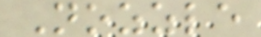Nozzle
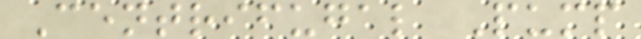Centrifugal Pump
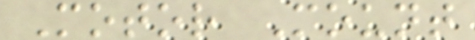Motor Mount
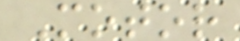Motor
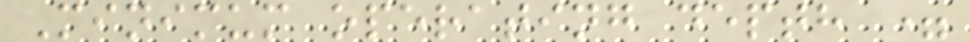Minimum operating depth =
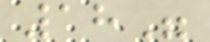18"
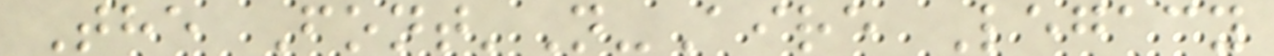The Font'N-Aire Legacy
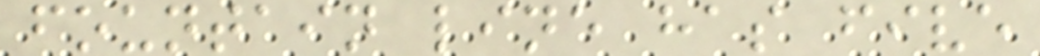fountain line has five
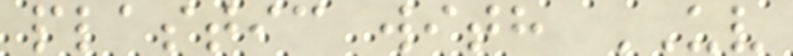plastic with UV
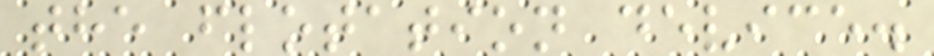the flotation device.
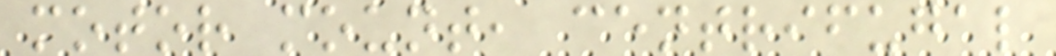motor mount, centrifugal
